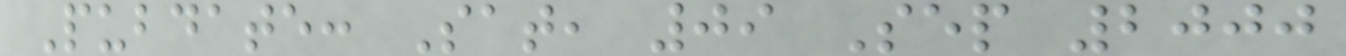Pubdate: Sat, 09 Sep 2000
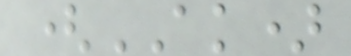(AK)
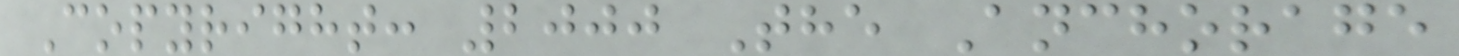Copyright: 2000 The Anchorage
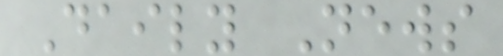Daily News
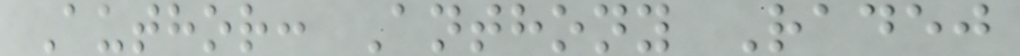Author: Anthony Radej
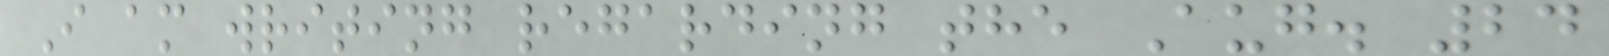I am writing regarding the Aug. 24
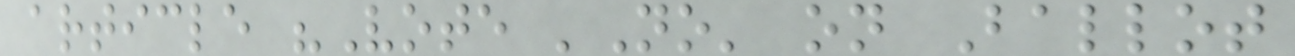article "Vote 'No' on Ballot
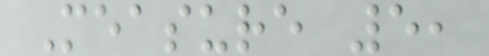Measure 5,
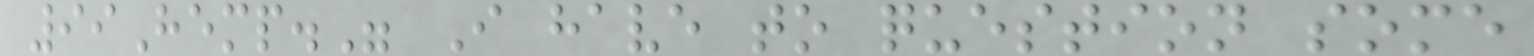99Hemp." I have to question some
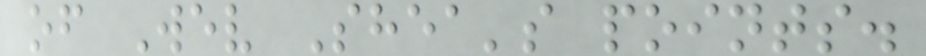of Wev Shea's points.
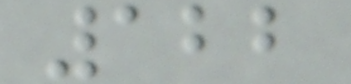122
